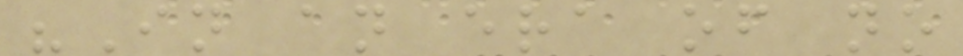"In an era of no
